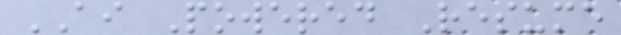AI Powered Resume
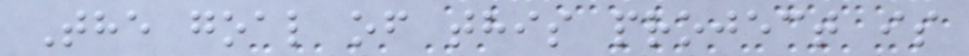The goal of this project is
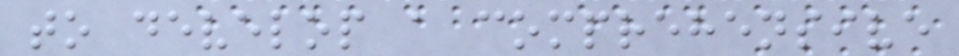to develop a comprehensive
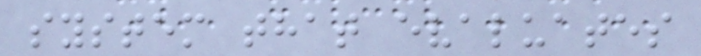system that evaluates
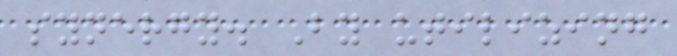synergy. By utilizing
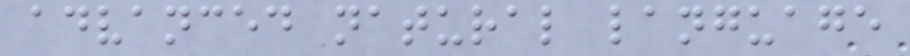advanced natural language
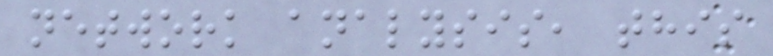network analysis, this
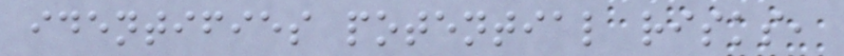identifies potential risks,
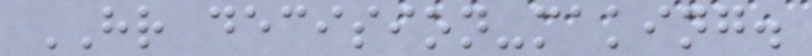HR decision-making.
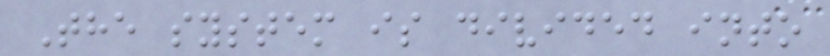The system is divided into
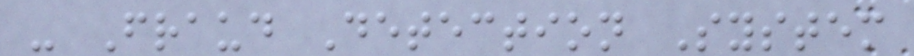- Fraud Detection System
